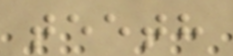teeth
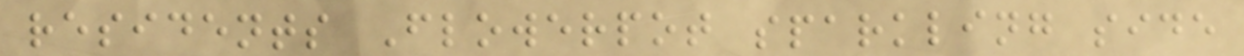residents Flowerpot sparkling side
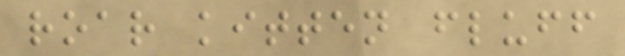roar kitten fluff
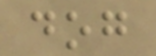dog
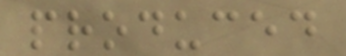produced
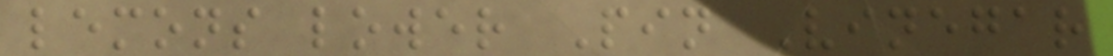lemons lower Pin Vinegar
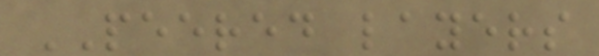PEERED layers
